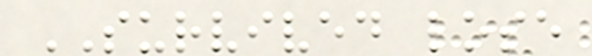SURVIVED lose
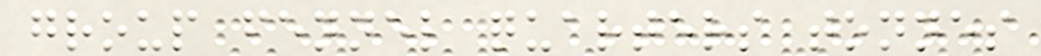group fennel quarters tonnes
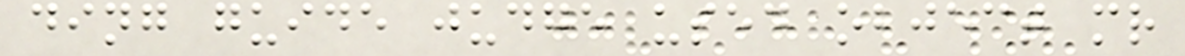ding guide judge used object mr
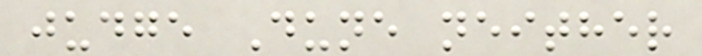judge Dune neither
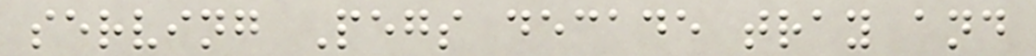serving Pegs decade tray and
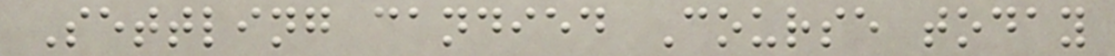Settling candied Course today
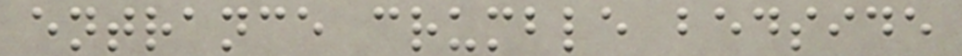entrance crumble bedside
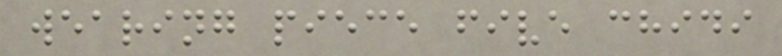wearing piece five chidi
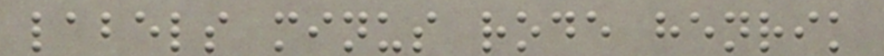labels minus rode henrik
